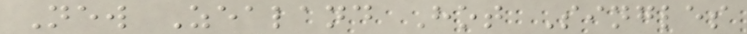New Zealand Hot Singles
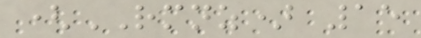(RMNZ) 15
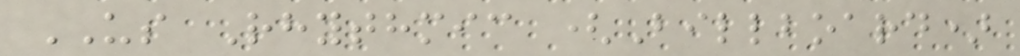US Rhythmic (Billboard)
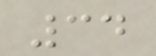34
